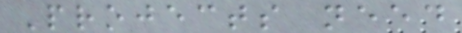Projects need
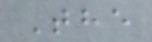The
